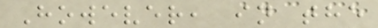However, in the
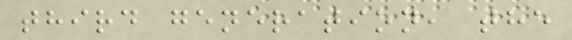third generation, the
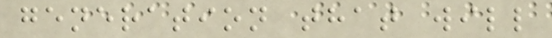generation that will
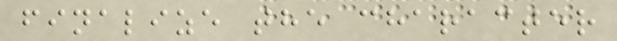finalize the character
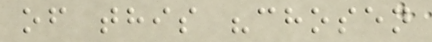of this "chosen
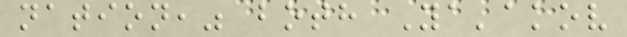nation," both Ya'akov
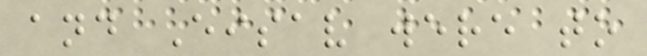and Eisav were to
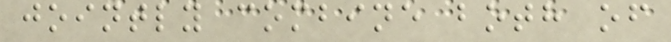jointly combine both of
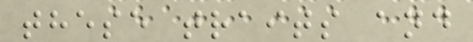these traits and
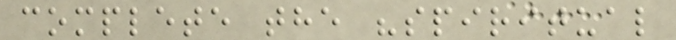complete the "spiritual
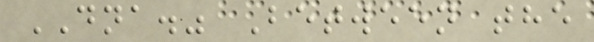DNA." Between the
